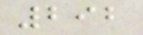292
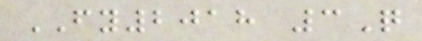FY2018 3Q
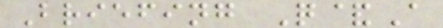Briefing Q&A
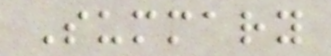Summary
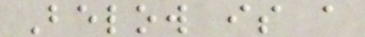Below is a
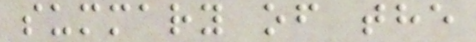summary of the
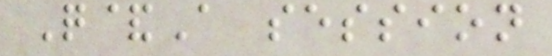Q&A session
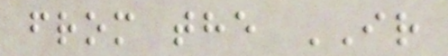from the IR
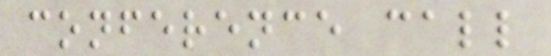conference call
